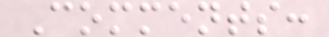Comments:
